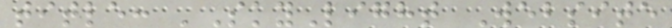title: 'SkyLight Website
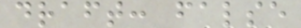draft: false
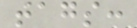tags:
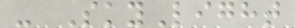- SkyLight
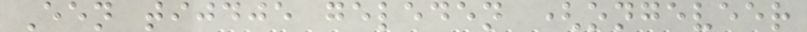Een tijdje geleden (ongeveer
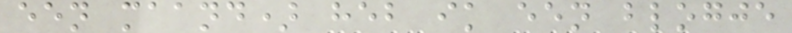een maand) heb ik een blogje
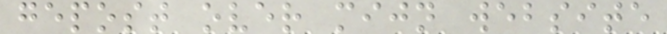gepost over mijn website
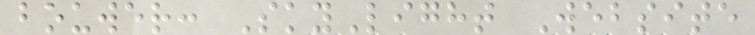bouwer: SkyLight Website
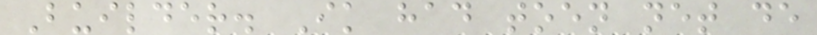Builder. Ik had toen net de
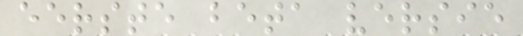eerste beta versie
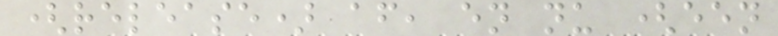(release) af, en nu (een
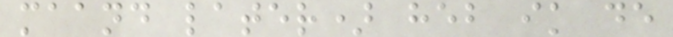maand later) heb ik de
